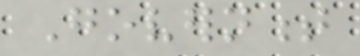Government
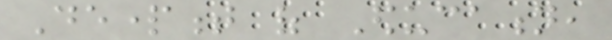Department of Education,
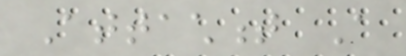Attachment A
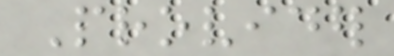Provider
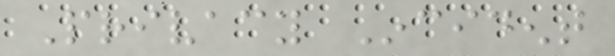Privacy Incident
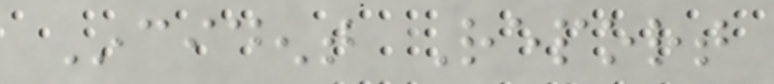Incident Report
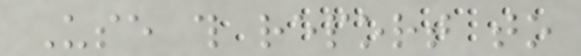Use this report to
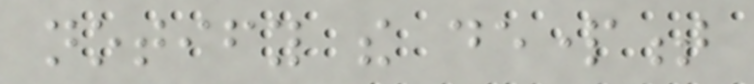notify the department
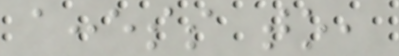access to,
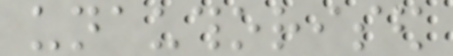unauthorised
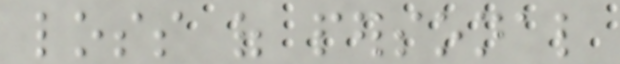loss of personal
